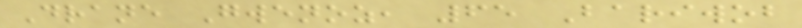Drane Gwenoz, 65 Bariwob
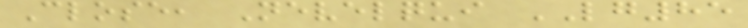Close, Nevelqui LG85
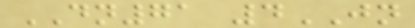DN71 4JN
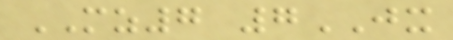MZ7 7JX
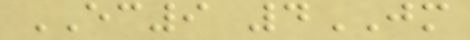EC9 4JM
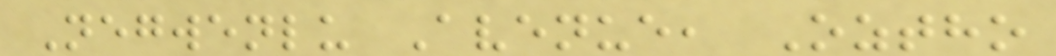Negwenlu Avenue, Oztho
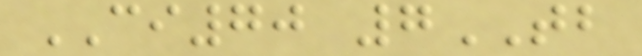CI70 7TB
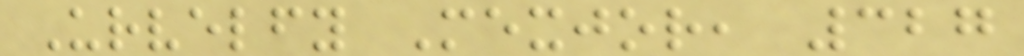Urvelfy Mexjor, 327
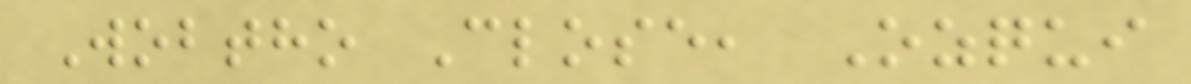Wobtho Close, Ozqui
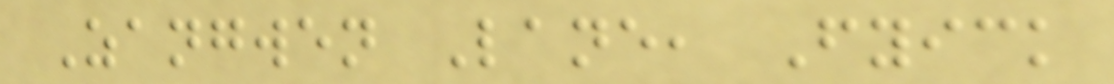Zangwen Lane, Fyick
